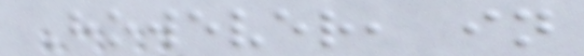However, in
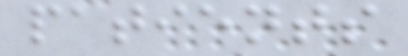patients
